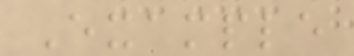Example
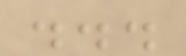...
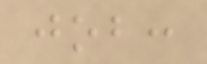job:
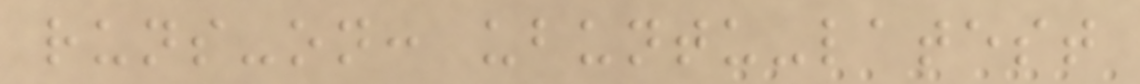runs-on: ubuntu-latest
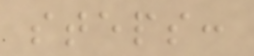steps:
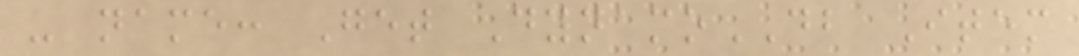- name: Get DynamoDB Item
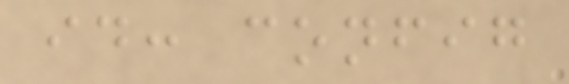id: config
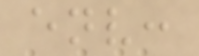env:
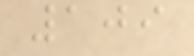109
